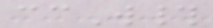ccW#
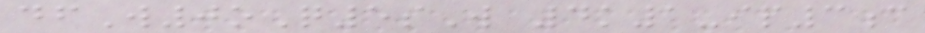dfW0oQ5sW 4k1-ip3c
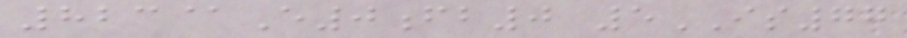823@E0fb0 5IS77
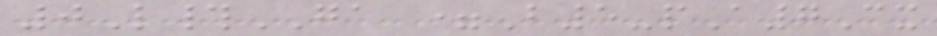0L#GA =B5-pA7Cx
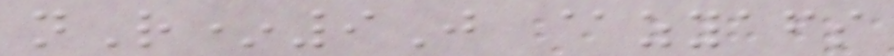nR*9J @zyafs
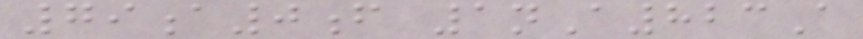79a0f 1nA823A
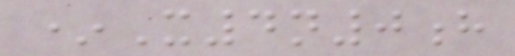*X4n0h
